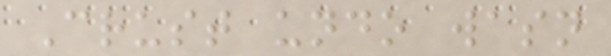Crust undo wasn
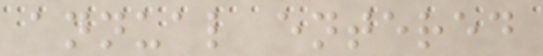annual entered
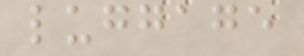luggage
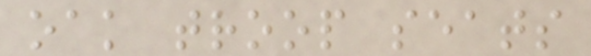oak troop seats
